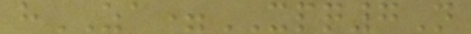hZA=XPQ7N
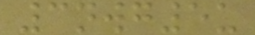3nwg5u
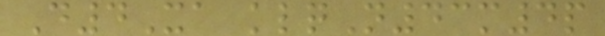D4Xa klqN43m4p
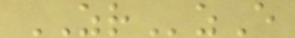ZRzE
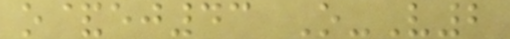o&ej43 O-V2
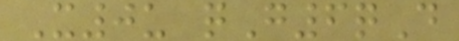X0u qG6qD
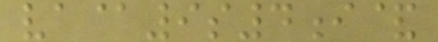va@9s4i&
